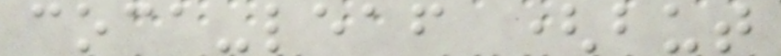coca-leaf (but
